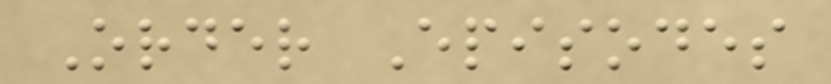Order Episodes
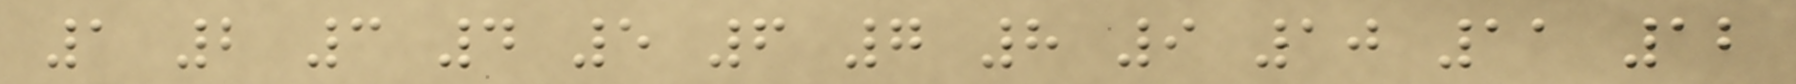1 2 3 4 5 6 7 8 9 10 11 12
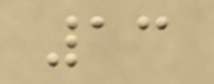13
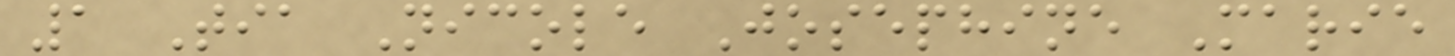1 Tia Nicole Josephine Marie
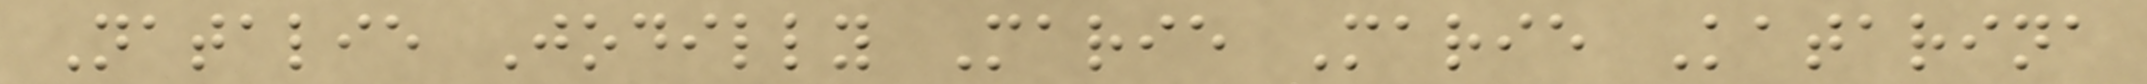Natalie Jodilly Marie Marie Katarina
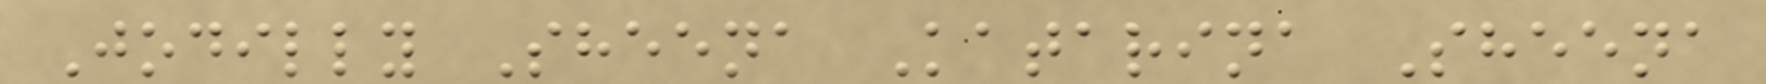Jodilly Sheena Katarina Sheena
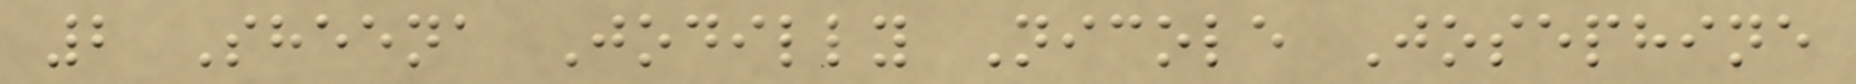2 Sheena Jodilly Nicole Josephine
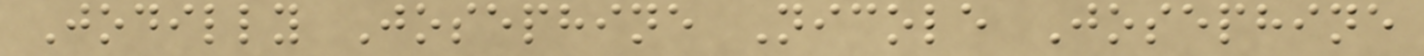Jodilly Josephine Nicole Josephine
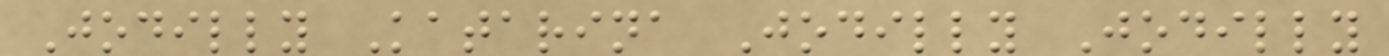Jodilly Katarina Jodilly Jodilly
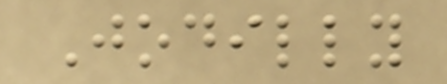Jodilly
